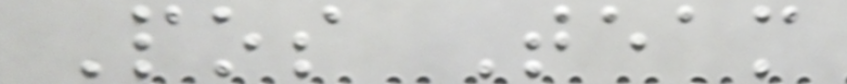Pos Team
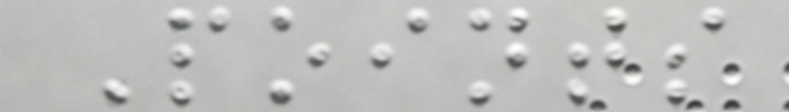Points
